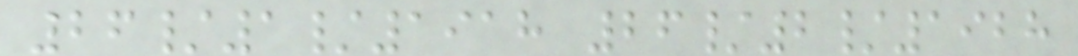26/1/1918 26/2/1928
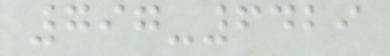797-6429
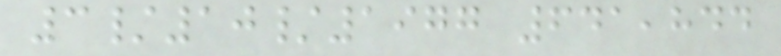3/10/1977 641,844
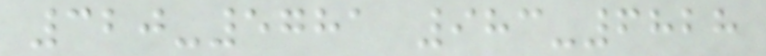320-5781 983-6828
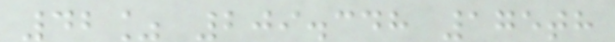42% 209.348 175th
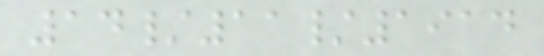14/11/1914
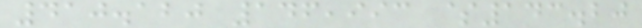410.120 146,993 $143.20
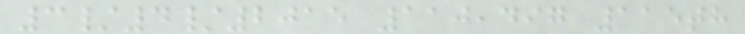3/4/2015 110,497 115th
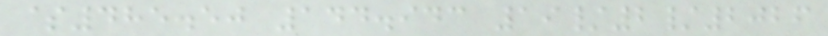$485.50 144.943 19/2/2026
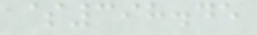$398.45
